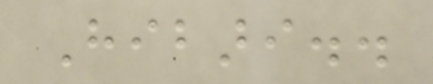Hibari..
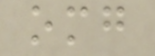omg
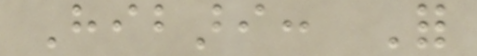Hibari: For
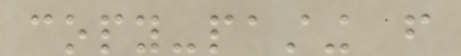copy-pasting from
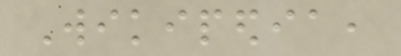Wikipedia,
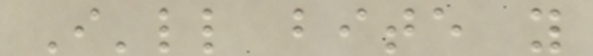I'll bite you
